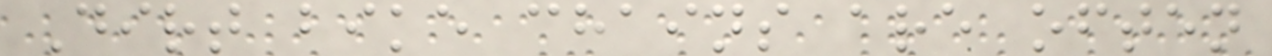Dirt bike chains are often
